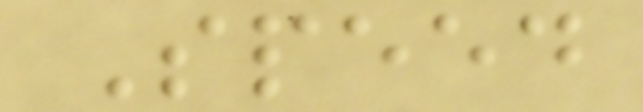Speed
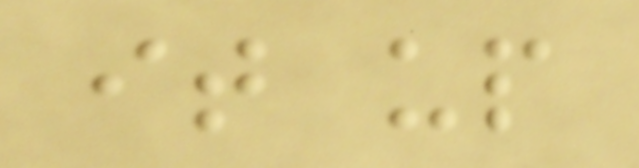it up
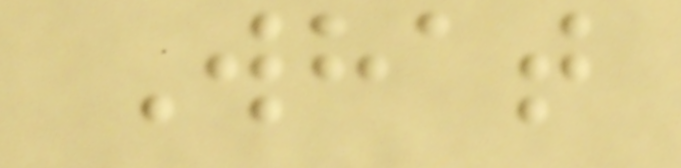What
